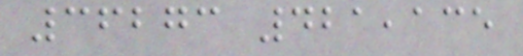36273 421,135
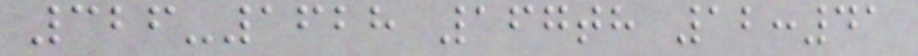326-1628 167th 12:41
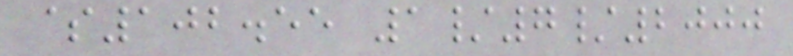$102.55 1/7/2000
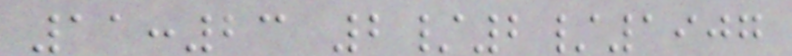11:23 2/2/1907
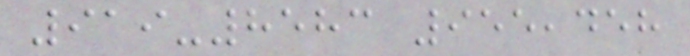919-8583 955,458
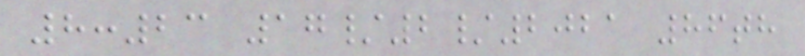8:23 17/2/2021 86th
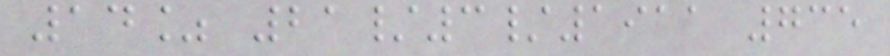14% 21/3/1911 735
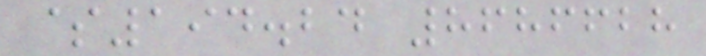$194.24 8686628
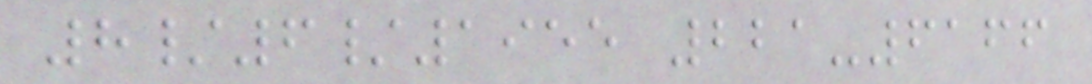8/6/1955 221-6166
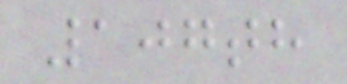107th
